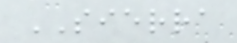SIERRA
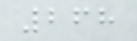268
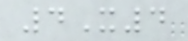4X4
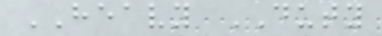HEAVY DUTY
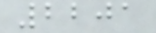2201
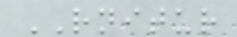RNITUR
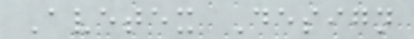Avetex Design
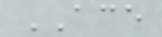ACE
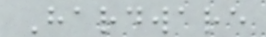Hardware
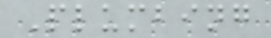Plumbing
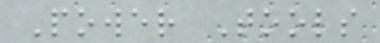Power Tools
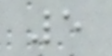5
